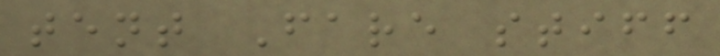tent Fare stiff
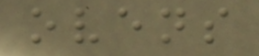ovens
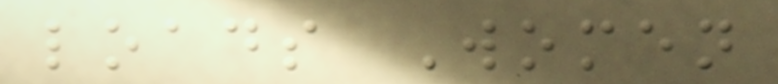loads Women
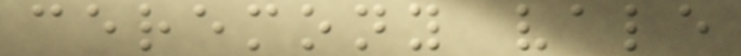ceremony vale
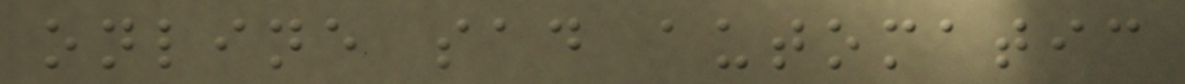online sad automatic
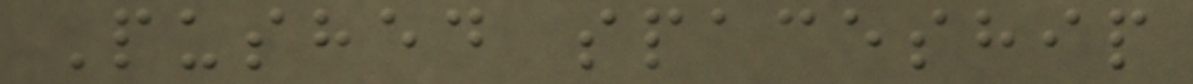Pushed spaceship
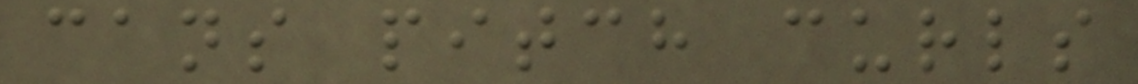cans pitch curls
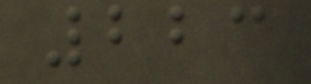223
